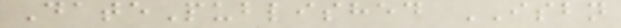DatePublished ISBN
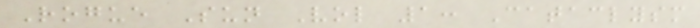Rogue Sun Vol 1: Cataclysm
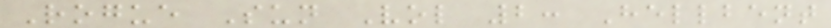Rogue Sun Vol 2: Hellbent
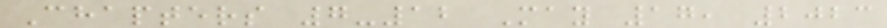Chapters 7-12 May 17, 2023
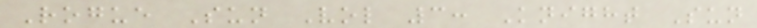Rogue Sun Vol 3: Knight Sun
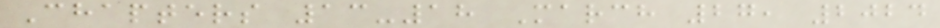Chapters 13-18 March 27, 2024
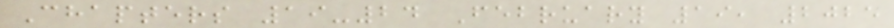Chapters 19-24 February 19, 2025
